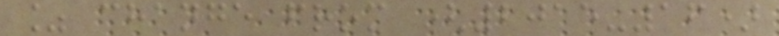% change from (2015-16)
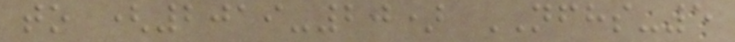to (2019-20) NFHS-5
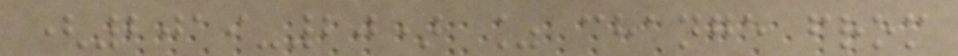(2019-20) % change from
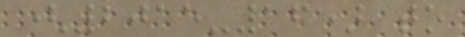(2015-16) to
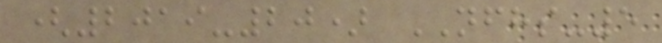(2019-20) NFHS-5
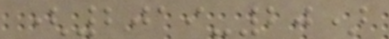(2019-20)
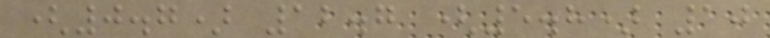(0.7) 12.7 (5.8) 10
